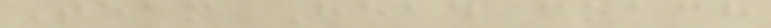Team Head coach
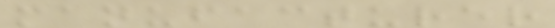manufacturer
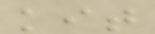kit
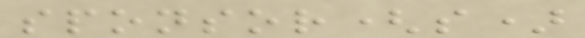sponsor(s)
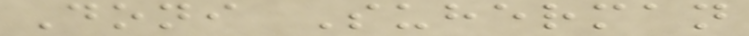Doni Suherman
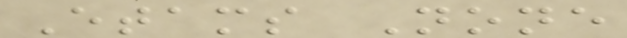Etams None
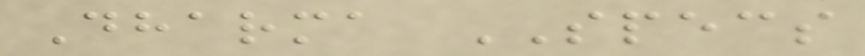Dharma SPECS
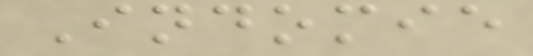Indomie
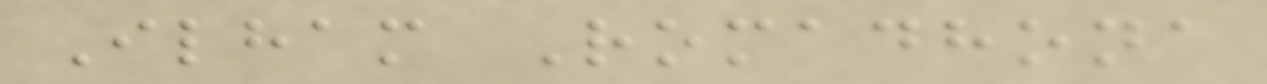Ilham Romadhona
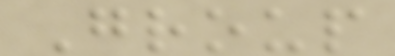Group
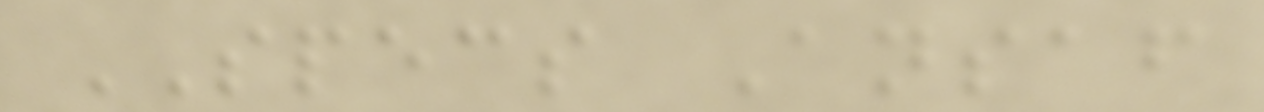SPECS Ansaf
